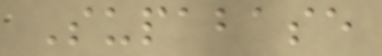Supabase
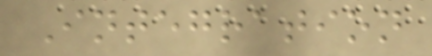Integration
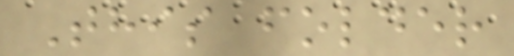This folder
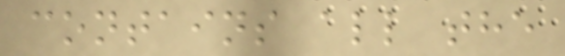contains all the
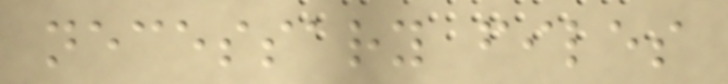necessary files
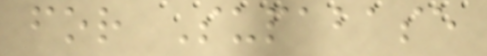for Supabase
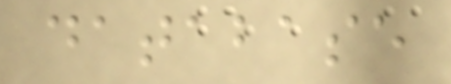database
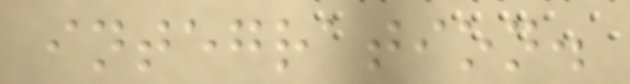integration.
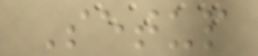Setup
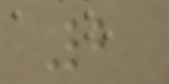2
